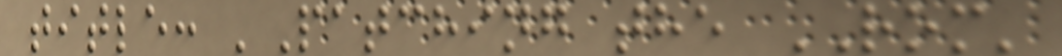title: 'Patching the ROM'
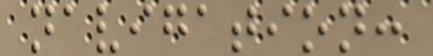navigation:
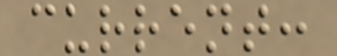current:
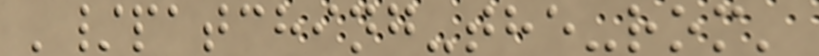'/patching-the-rom'
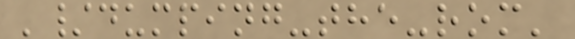'/dumping-the-rom'
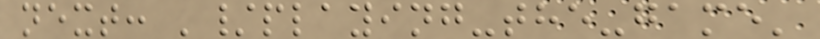next: '/playing-the-game'
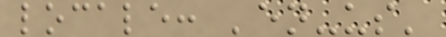locale: 'en-us'
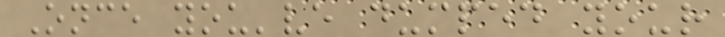Once you've dumped your
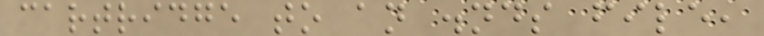cartridge to an .nds file,
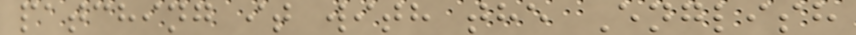patching it with the English
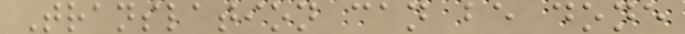Translation can be done
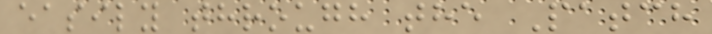easily through the Patch
